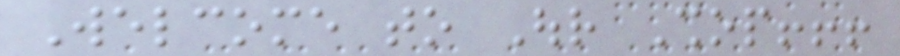Welcome to Our Shop!!!
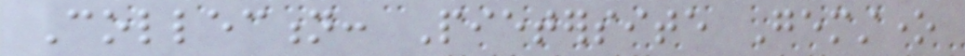Collection: Pietersite Gemstone
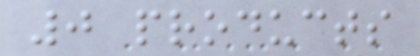0 products
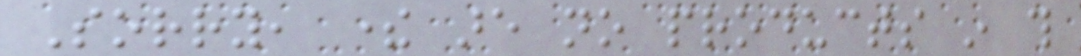Sorry, there are no products in this
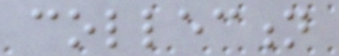collection
